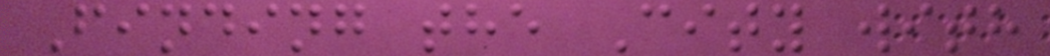Finding the City with
